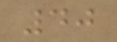40
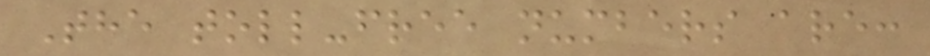The toll-free numbers are:
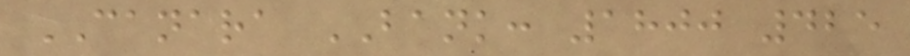CANARA BANK: 1800 425
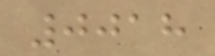0018
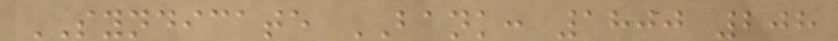SYNDICATE BANK: 1800 208
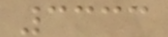3333
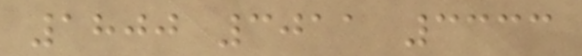1800 3011 3333
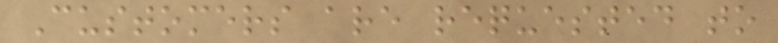Customers are requested to
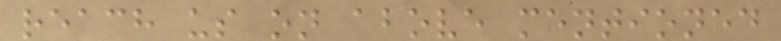reach us on above mentioned
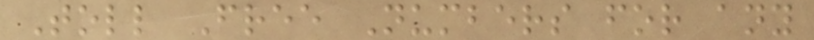Toll Free Numbers for any
